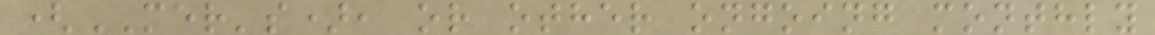(MER's), or other ongoing monthly
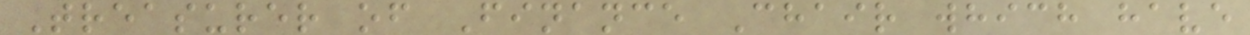Treasurer of Finance Chair which have
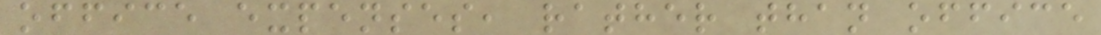office expenses, rather than office
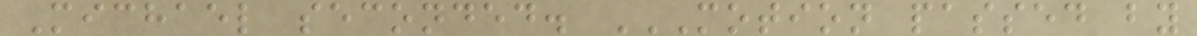Michael seconded. MOTION PASSED BY
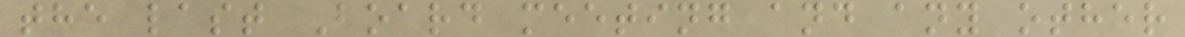the last Board meeting and any other
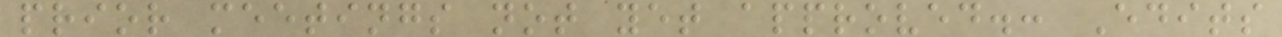prior meetings not yet approved.: Edits
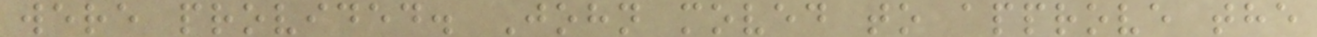were provided. John moved to approve the
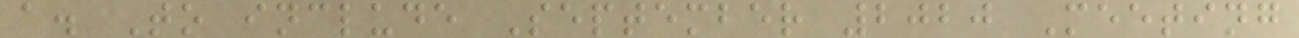a. To include September 2020 Meeting
